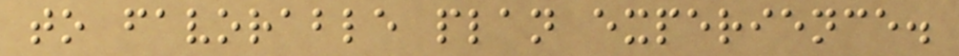to favorable plan experience.
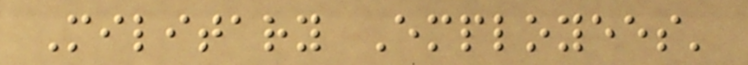Military Employees'
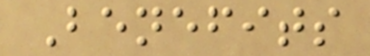Benefits
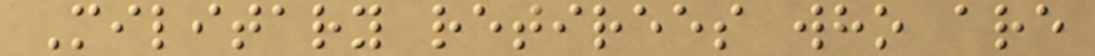Military retirees who are
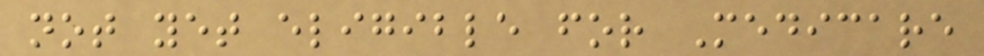not yet eligible for Medicare
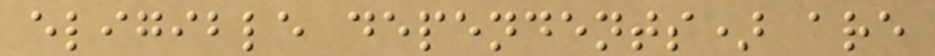eligible dependents) are
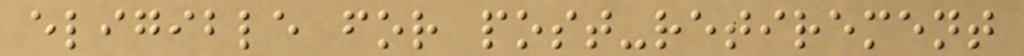eligible for post-retirement
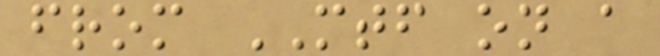from MTF on a
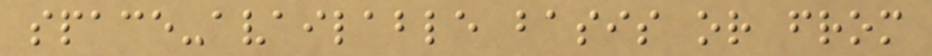space-available basis or from
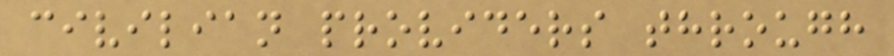civilian providers through
